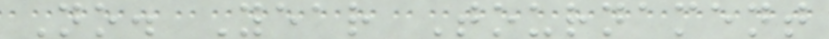No. Year Tournament
